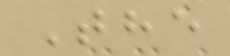The
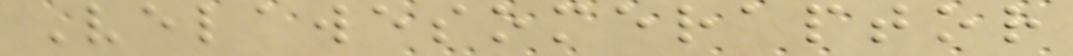Velawesomeraptor
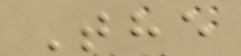The
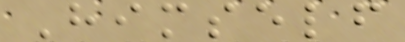Himself
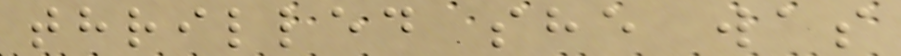thrilled she was
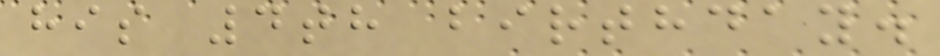his 4th birthday.
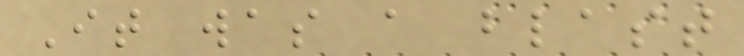It was a blast
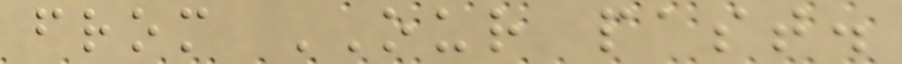from OUR past.
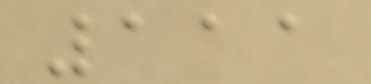111
